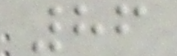86
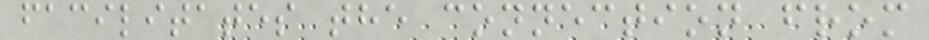facilitates the connection from
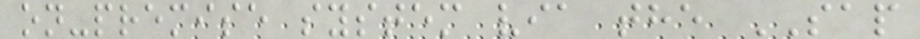on-premise system via the SAP
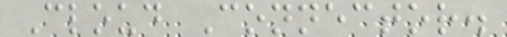Cloud Connector.
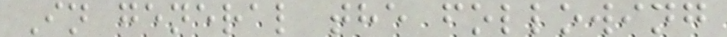In general the following
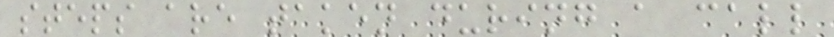steps are taken during a call
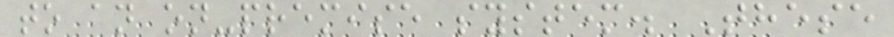to an on-premise system. These
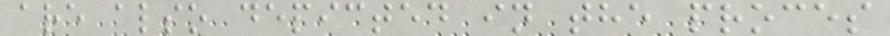are also depicted in the proces
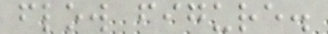flow figure.
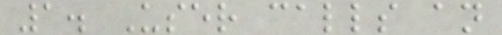1. User calls an
